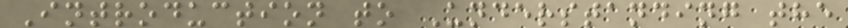Introduction to Understanding the
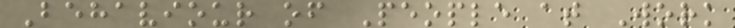Behaviour of People at Work
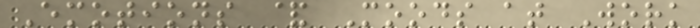Emotions & Moods at Work
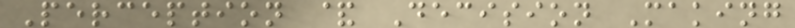Perception & Decision Making
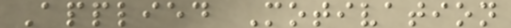Applied Motivation
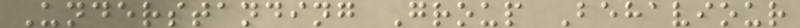Understanding Group Behaviour
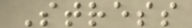Stress
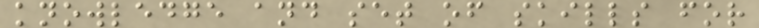knowledge and set of skills for
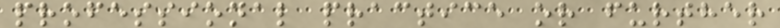professional practice or further
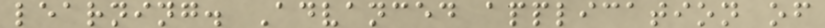learning. Advanced application of
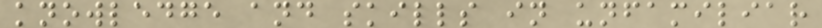knowledge and skills in unfamiliar
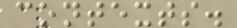contexts.
